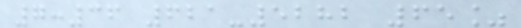7:36 621-5282 65%
